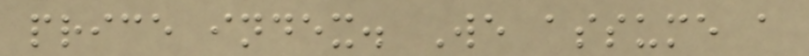price index. We assume a
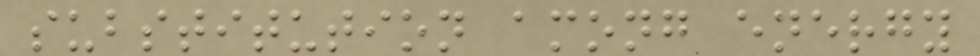substitution among energy
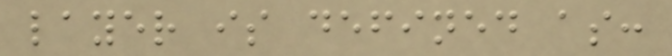layer is defined as:
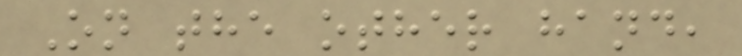On the other hand,
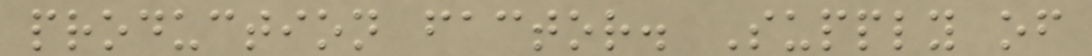production factor. Supply of
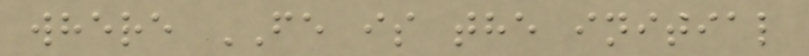where FE is the initial
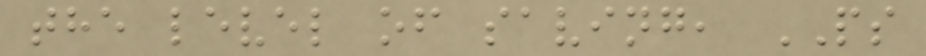the level of saving, PS
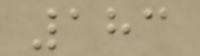183
